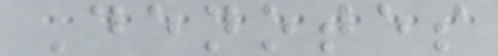Denotes
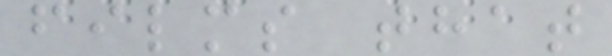films that
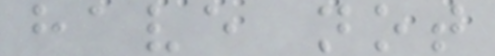have not
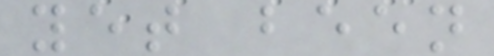yet been
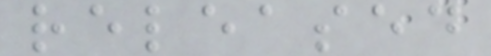released
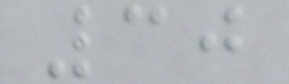30
